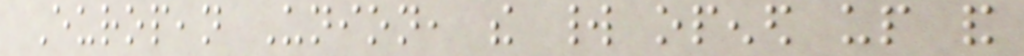European Union, the world opened up and
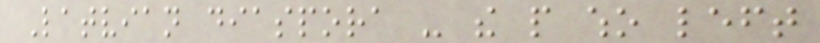Latvian diaspora - the people who left
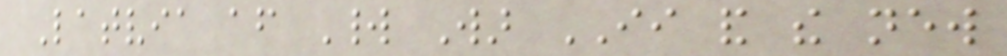Latvia after World War II and the new
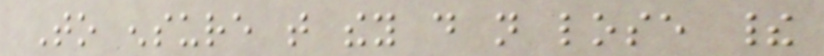To ensure that they do not lose their
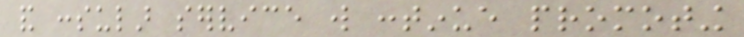and consular service will continue promoting
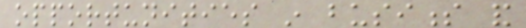opportunities in business and
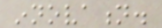innovation.
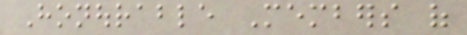Honourable Members of
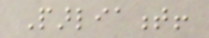Parliament!
